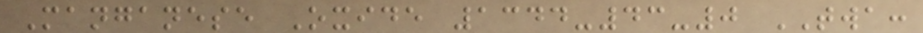Manganese Oxide 1344-43-0 TWA:
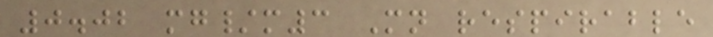0.02 mg/m3 Mn respirable
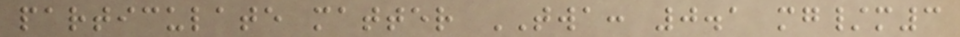particulate matter TWA: 0.1 mg/m3
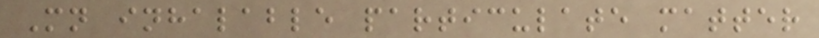Mn inhalable particulate matter
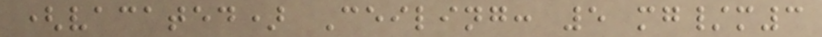(vacated) Ceiling: 5 mg/m3
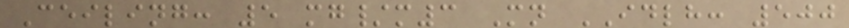Ceiling: 5 mg/m3 Mn IDLH: 500
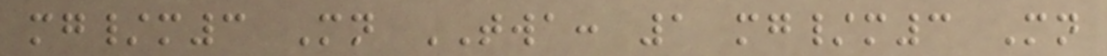mg/m3 Mn TWA: 1 mg/m3 Mn
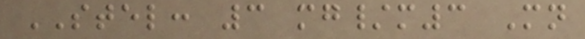STEL: 3 mg/m3 Mn
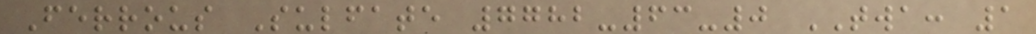Ferrous Sulfate 7782-63-0 TWA: 1
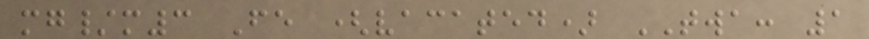mg/m3 Fe (vacated) TWA: 1
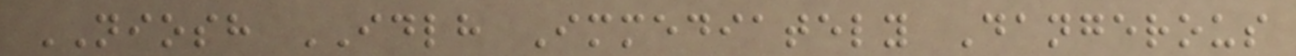NIOSH IDLH Immediately Dangerous
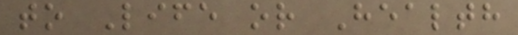to Life or Health
